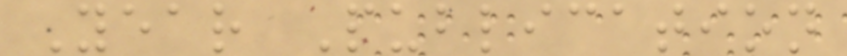Year Publication
